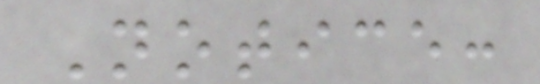Notice:
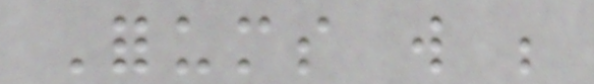Forums will be
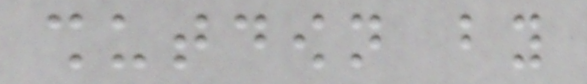shutdown by
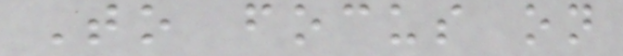To focus on
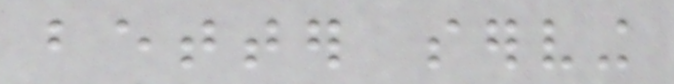better serving
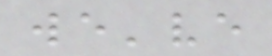we've
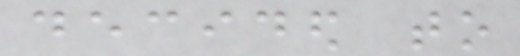decided to
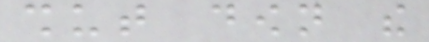shut down the
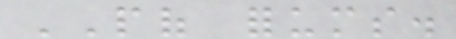POF forums.
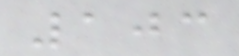103
